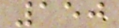150
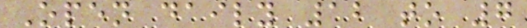Open daily 12 to 7
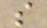s
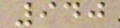940
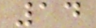14
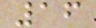16
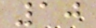10
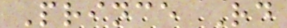Prince Rd
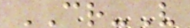CR-V
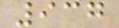937
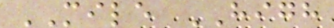MILE HIGH
